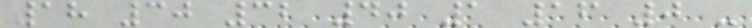18 30 32 40 1 16 0 -
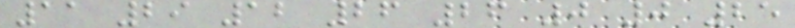11 29 12 26 26 0 0 25
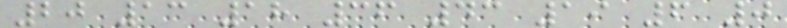20 13 18 36 43 19 6 0
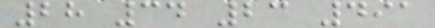28 34 23 491
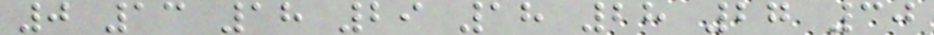0 13 18 29 18 28 27 30
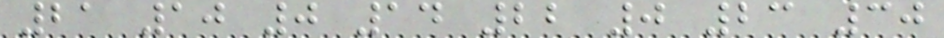21 10 0 14 22 0 23 30
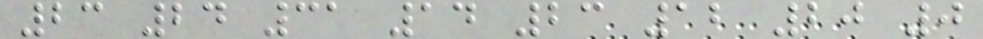23 24 31 14 23 12 20 0
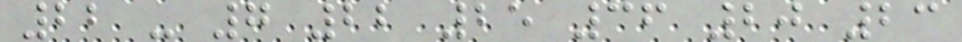22 - 7 22 25 36 20 23
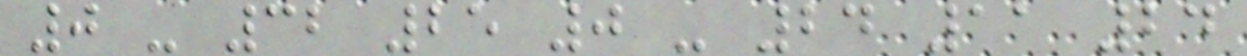0 - 32 25 0 - 24 11 24
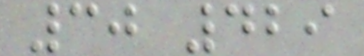30 429
